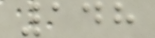148
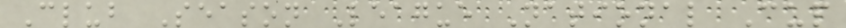Club Season League National Cup
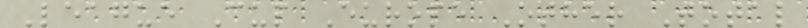League Cup Europe Other Total
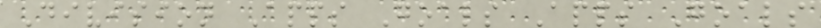Division Apps Goals Apps Goals
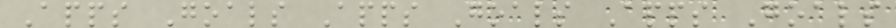Apps Goals Apps Goals Apps Goals
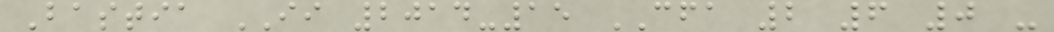Bastia II 2014-15 CFA 2 6 0 -
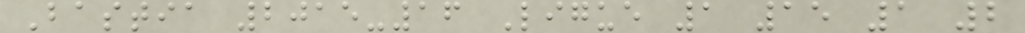Bastia 2015-16 Ligue 1 15 1 2
